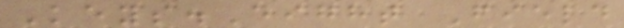Keys.Eight Field
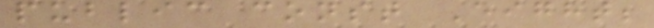public const Eight;
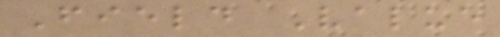Field Value
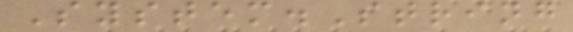System.String
